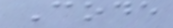Code
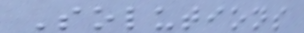Solutions
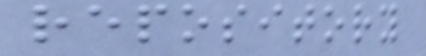repository
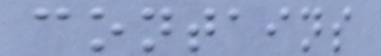contains
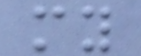my
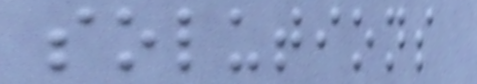solutions
